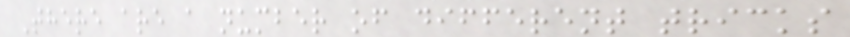There are a number of different tricks
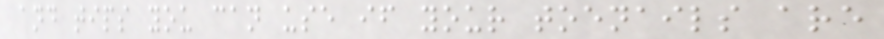and tips you can use if your toenails are
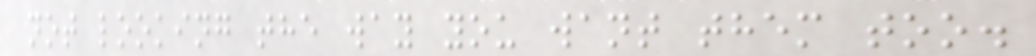not looking the way you want them too.
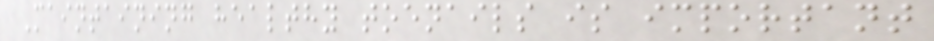Maintaining healthy toenails is important
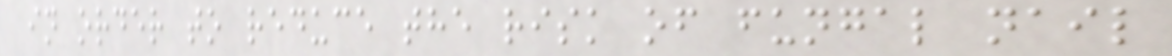in order to reduce the risk of fungal nail
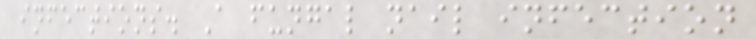infections. A fungal nail infection
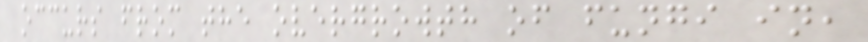occurs from the overgrowth of fungi in,
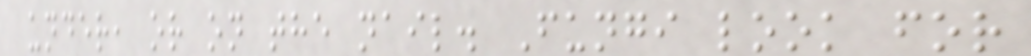under, or on the nail. Fungi look for
